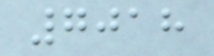7018
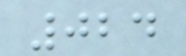024
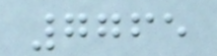7765
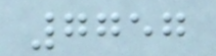7757
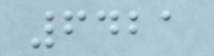6421
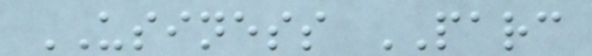USINESS PARC
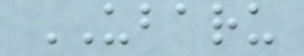UBARU
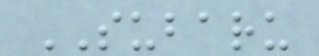SUBARU
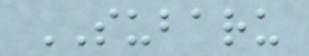SUBARU
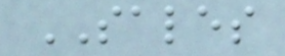SALES
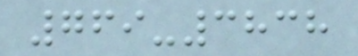769-3838
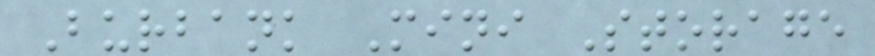Burbank Mini Storage
